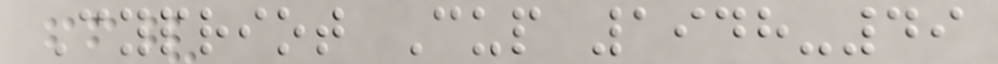Cypriot Cup 1948-49
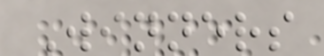Winners
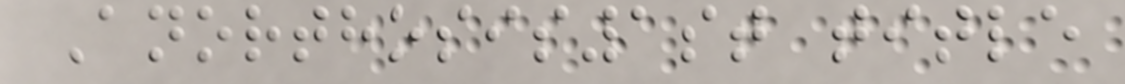Anorthosis1st title
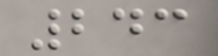243
